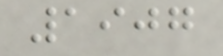1907
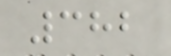382
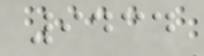9434
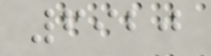6920
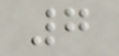7
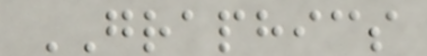GRAPHICS
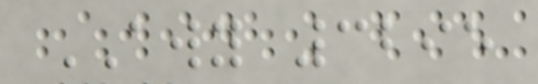AWY 3295
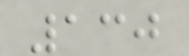130
